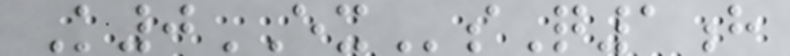K0EXsQ1h
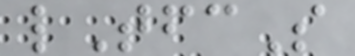lTfcS
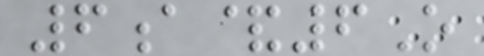6a&6O
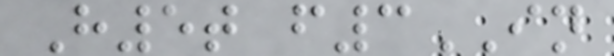H5t f3IN
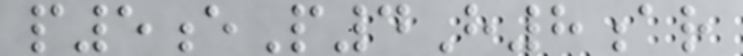p5eP4H8ar
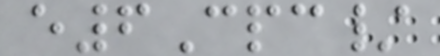e6Cpc/
